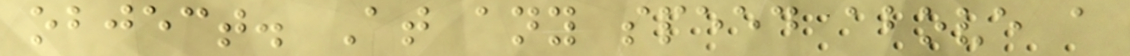object. At any speed above a
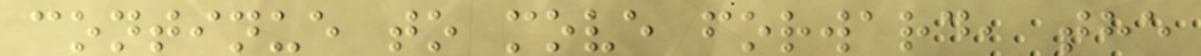continue to move forward, the
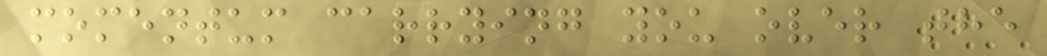momentum carrying you over the
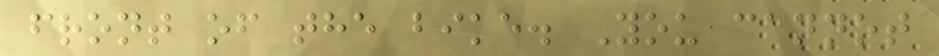front of the bike. You cannot
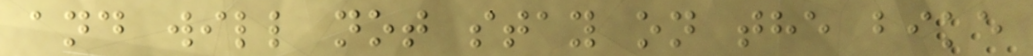and will not stay on the bike
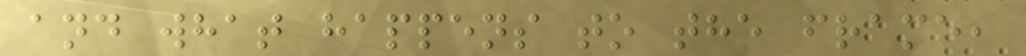and what happens to the frame,
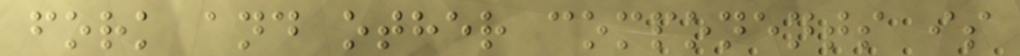fork and other components is
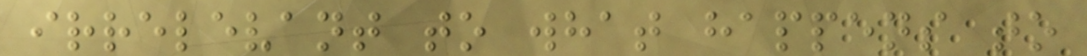irrelevant to what happens to
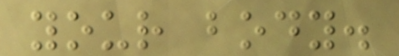your body.
